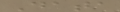Data
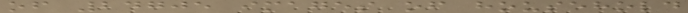of 24705 images of household
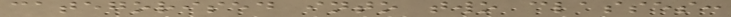categorised into two classes:
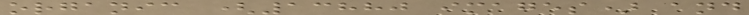organic (13880 images) and
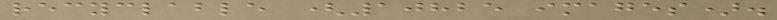recyclable (10825 images).
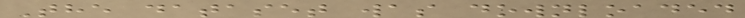The dataset was downloaded
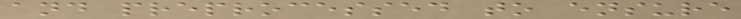and preprocessed to ensure
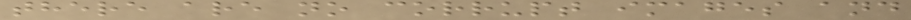there are no corrupt images and
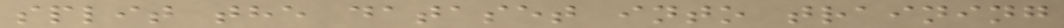split the dataset into training
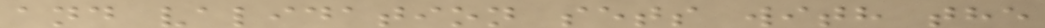and validation sets with the
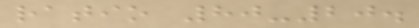ratio 80-20.
